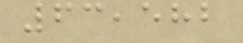63,582
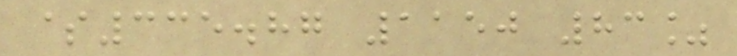$335.87 1150 83%
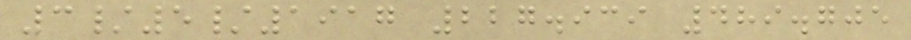3/5/1917 227.939 489.705
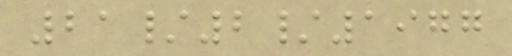21/2/1977
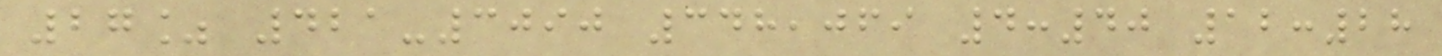27% 421-3090 348,069 4:40 12:28
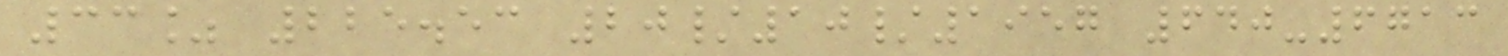33% 225.53 20/10/1957 640-6713
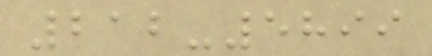212-5899
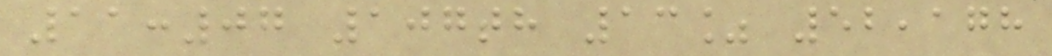11:07 107th 13% 52,178
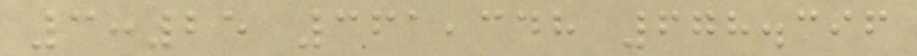3:25 361,348 678.396
